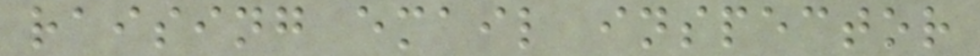raising email inspector
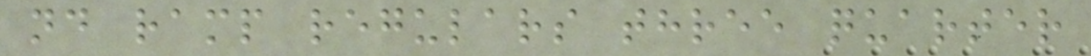nd ramp regulars three quarter
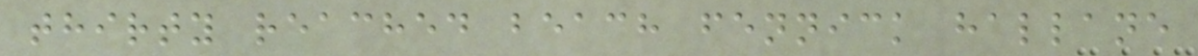thirty reached beach fennick hallane
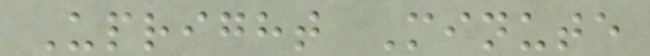Upright Minute
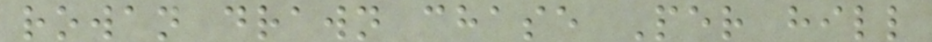rowan drawn chase Per hill
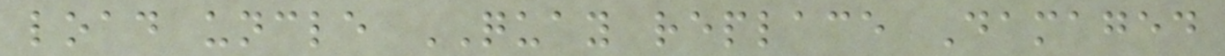load uncle QUAY replace Damaged
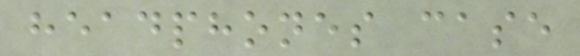headphones case
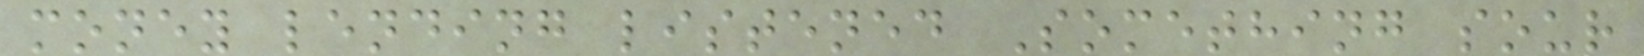money lending listened Something sour
